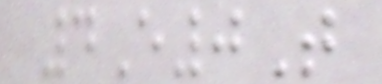4E0T
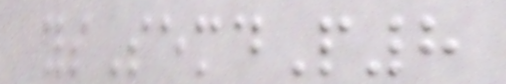ysSemdP8
